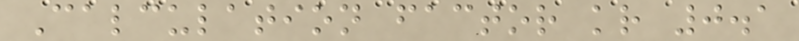Calculation factor kr 0.1
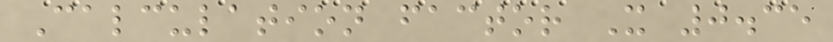Calculation factor X 0.35
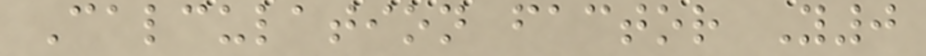Calculation factor Y0
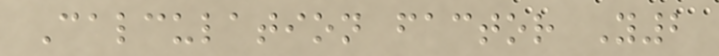Calculation factor Y2
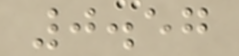0.57
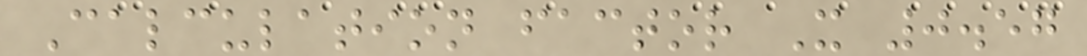Calculation factor X 0.57
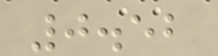0.52
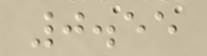0.55
